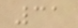31
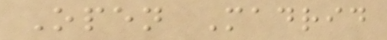Open Madrid
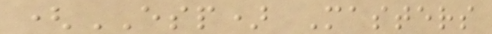(ESP) Masters
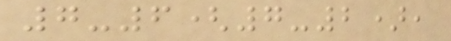7-6(7-2),
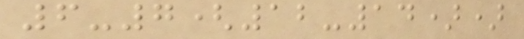6-7(12-14))
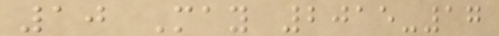10 May 2015-17
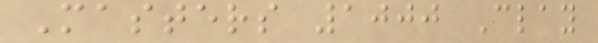Masters 1000 Clay
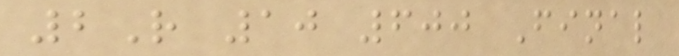2R 10 600 Final
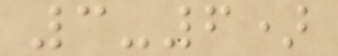3-6)
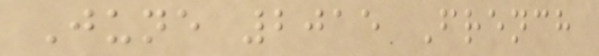June 2015 French
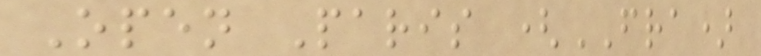Open Paris (FRA)
